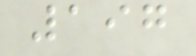197
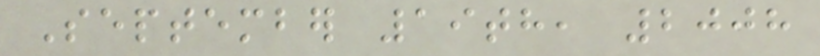September 19th, 2008
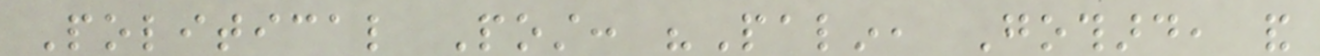Political Post: "Palin, Gothard, and
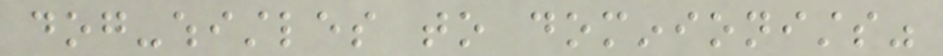dog-whistles to dominionists"
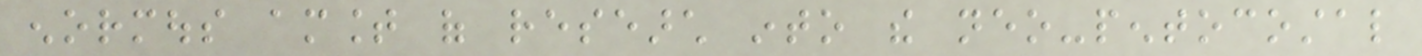enormous amount of research into the neo-pentocostal
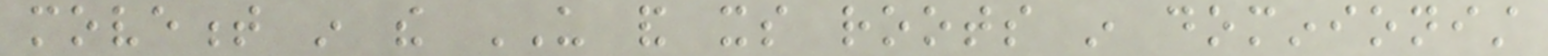movement in the US and its roots in dominionist
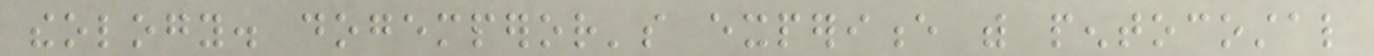theology. dogemperor's experience with pentocostal
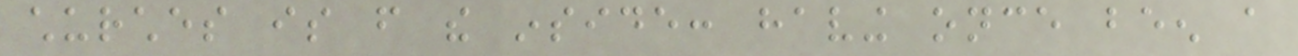churches is from the inside: having once been a
